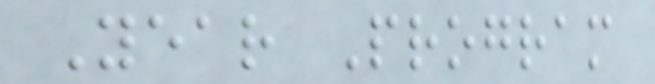Year Program
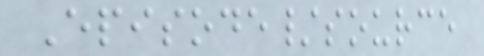Episode/source
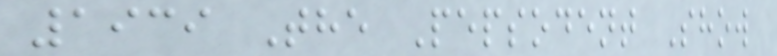1939 The Pepsodent Show
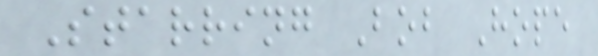Starring Bob Hope
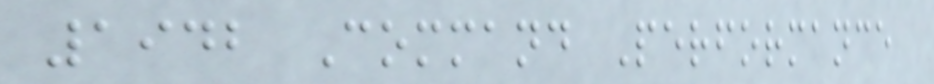1942 Command Performance
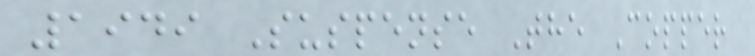1949 Suspense The Copper
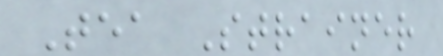Tea Strainer
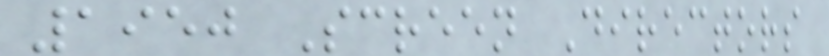1950 Screen Directors
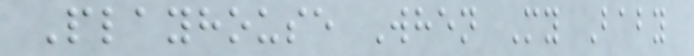Playhouse When My Baby
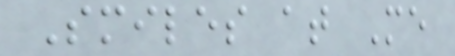Smiles at Me
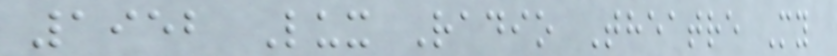1952 Lux Radio Theatre My
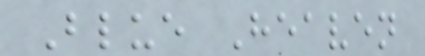Blue Heaven
